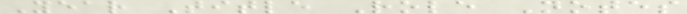Year Title Role Notes
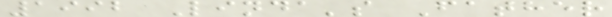1992 Linda's Father
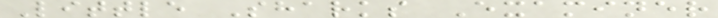Little Sharks Examiner
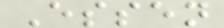Essen
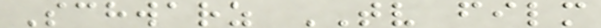Schwarz TV film
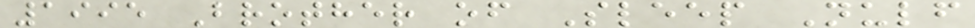1995 Brother of Sleep Nulf
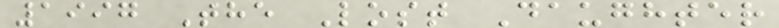1997 The Lost Daughter
